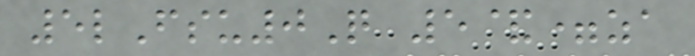5lFsu0Q 5&=za
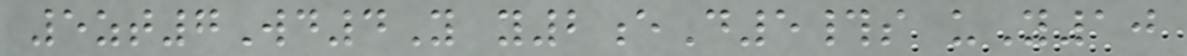5zt7Wd4Y y2eD5#s uY10
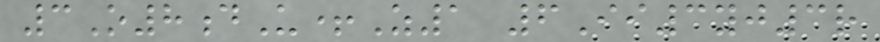3O8dU+Z1 6Ii3yj3r
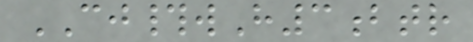CJ#wH3btr
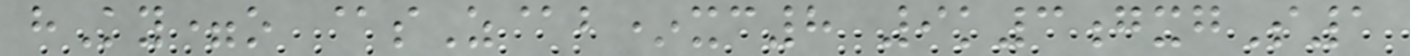hKy=o @sZ@b*xc8 9k3gxgS1
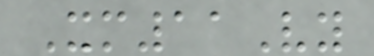Xm11Vy
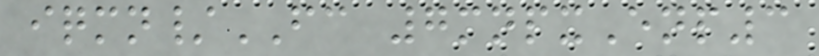iqmn/FC 7mnpxEnp3
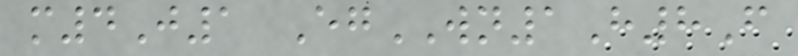m4J1 EgWN1H8F
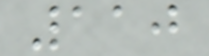110
